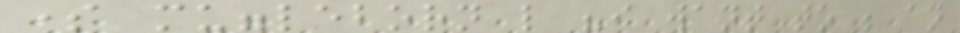some muggleborn like "i want to be an
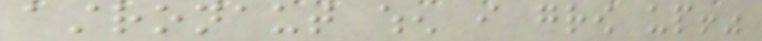astronaut when i grow up!"
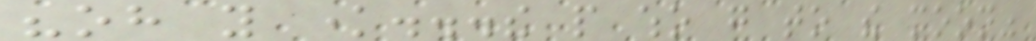"oh you know...the people who go to the moon"
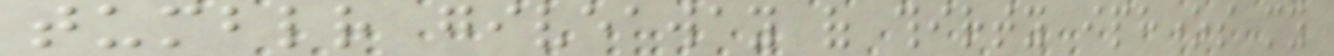tumblr giveaway of thirty iphones my
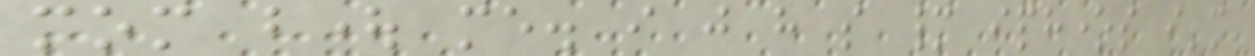mom bought me. i just have so many iphones i'm
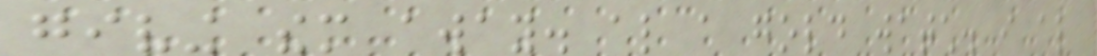giving them away. also a gold watch. i also
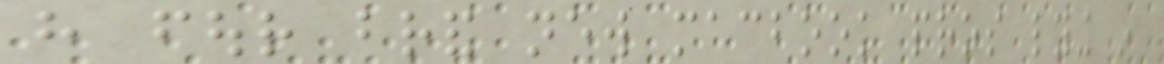have four brand new macbook pros lying in
